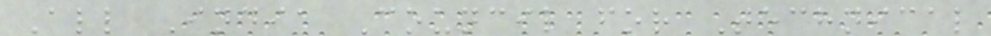All India Council for Technical
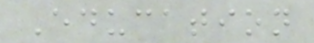Education
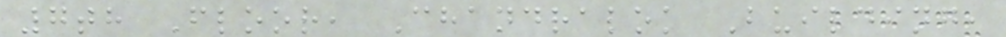7th Floor, Chandralok Building,
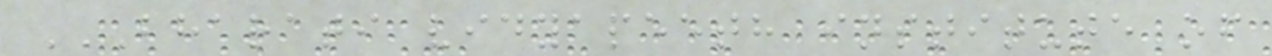BHARATI VIDYAPEETH INSTITUTE OF
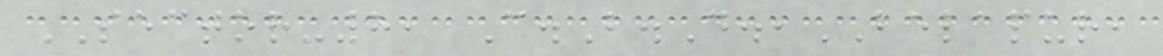SECTOR-8, C.B.D.,BELAPUR,
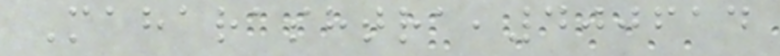Maharashtra,400614
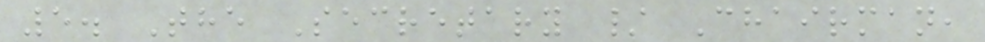5. The Secretary / Chairman,
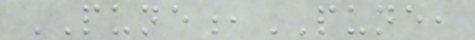PUNE,PUNE,
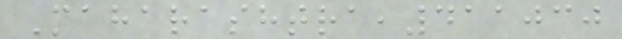Maharashtra,411030
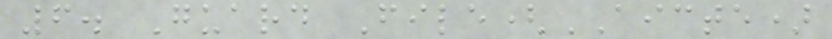6. Guard File(AICTE)
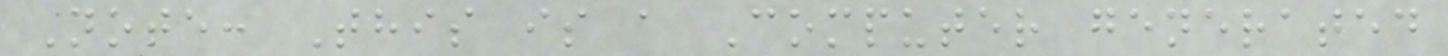Note: This is a Computer generated
